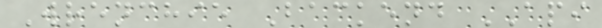Wrenchie Backend API
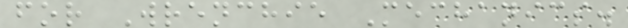for Wrenchie Mechanics.
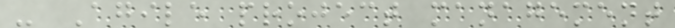- Agile project management
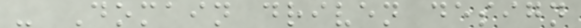- Domain driven design
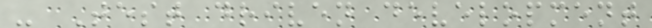- Test driven development
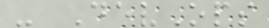- DevOps
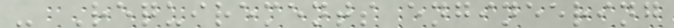- Requirements engineering
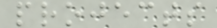projects
